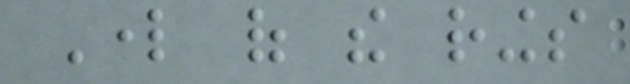Lord of the rings
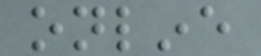online
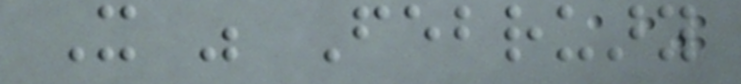It was February
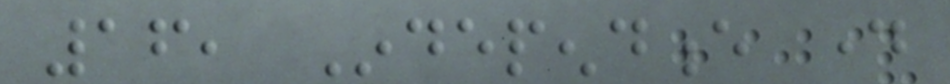16, Independence day
